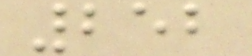252
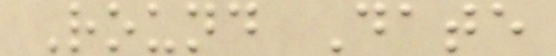Round Date
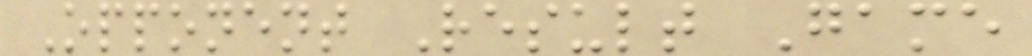Opponent Result Game
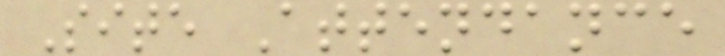Site Attendance
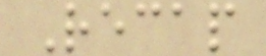Recap
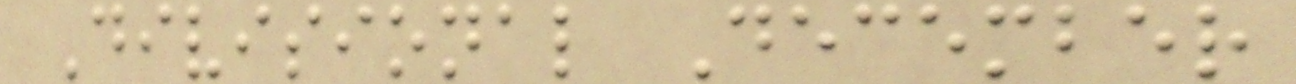Divisional December
